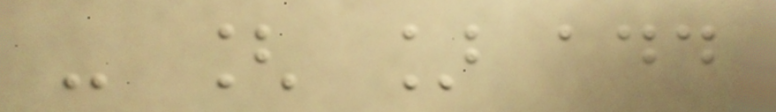- [ ] add
